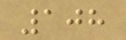108
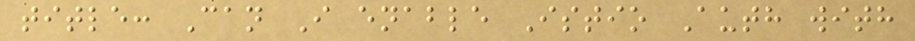title: Can I enable Istio Auth with
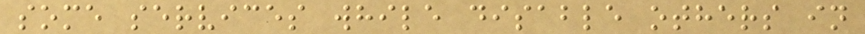some services while disable others in
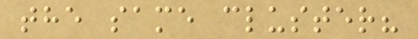the same cluster?
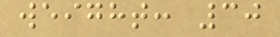weight: 30
